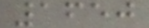1650
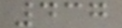437
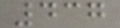437
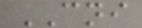CNI
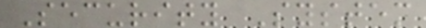Security System
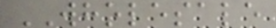WHOLESALE
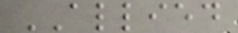ALLIED
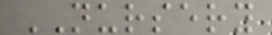NURSERY
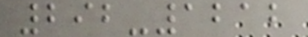292-1212
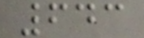643
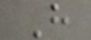H
